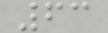63
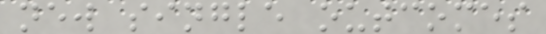new single outcomes
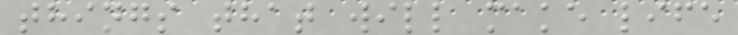things that will make life
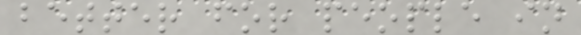better for people in
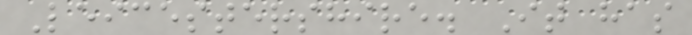Leicestershire. It has
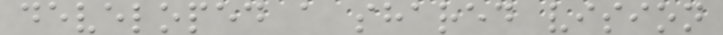developed a shared vision
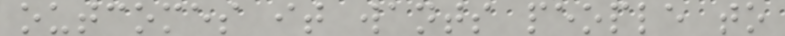outcomes it wants people to
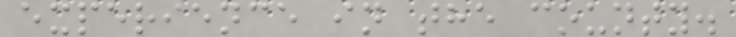experience in the county.
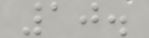10.
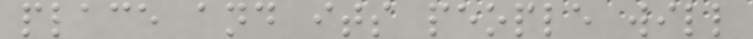place and its people will
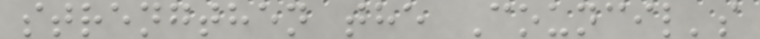strengthen the Council's
